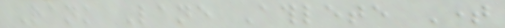Rank Lane Athlete Time
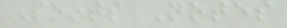Points Notes
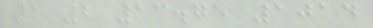1 2 13.75 1014
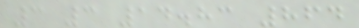3 3 14.83 864
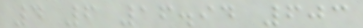4 6 16.94 603
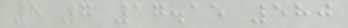5 7 17.15 580
